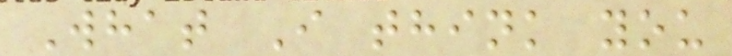What I think you
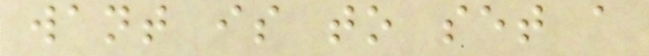want is to set a
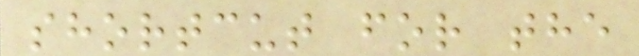shortcut for the
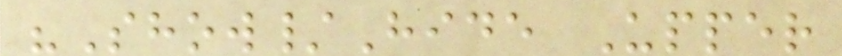"Show/Hide Upper
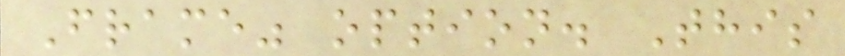Frame" option. This
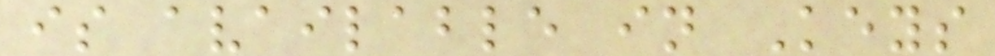is available in Keys
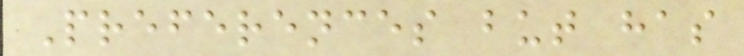Preferences but has
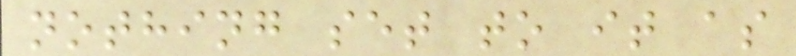nothing set to it as
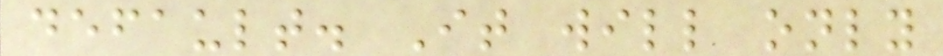default. It will only
